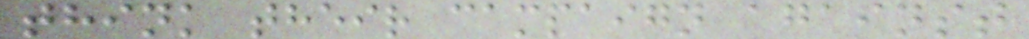think their campaign against
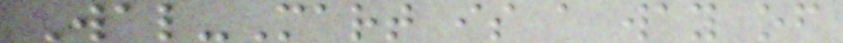Wal-Mart is a way of
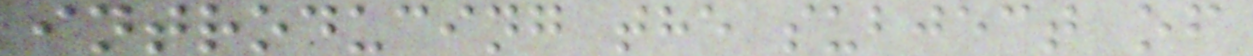introducing the subject of
